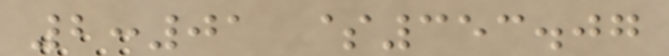2:01 $353.07
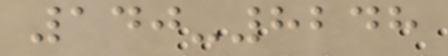140-8248
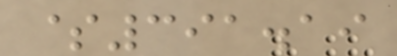$391.19
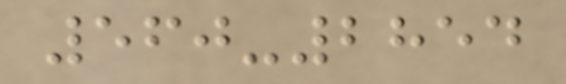560-2854
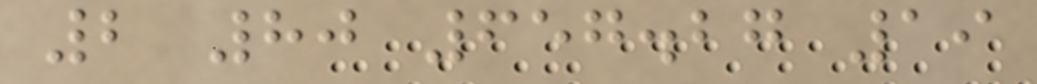2 80 657.27 19
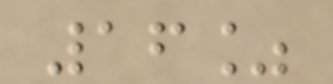16%
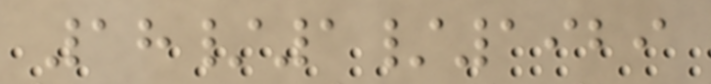18/1/1929
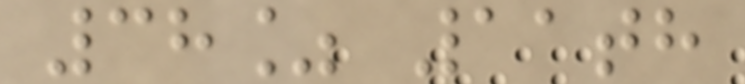38% 11th
